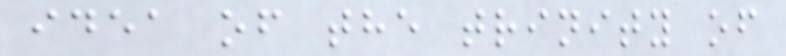idea of the trinity of
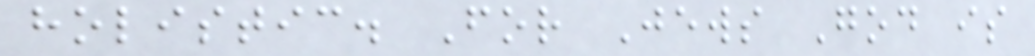holistic. For Jews God is
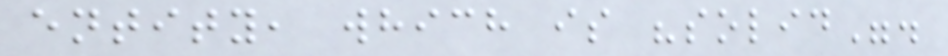entity, which is "solid".
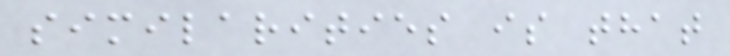similarities is that
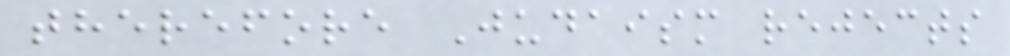therefore Judaism rejects
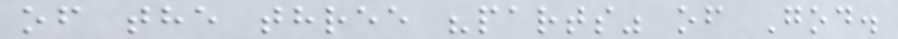of the three "parts" of God.
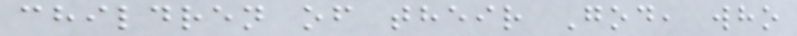children of their God, who
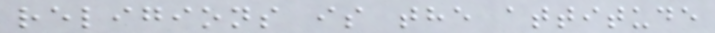religions is the attitude
